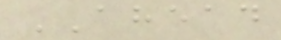AHEAD
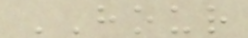HOUR
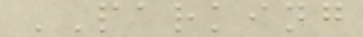PARKING
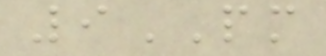9PM
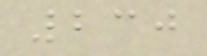230
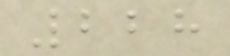228
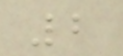2
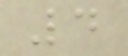4
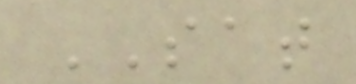SAT
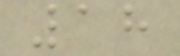18
